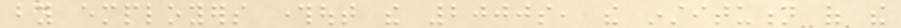by employers throughout the 2000s, the institution of the
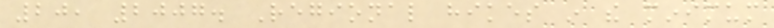20, 2007. Regional hikes in the minimum
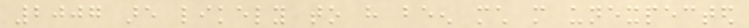2007 are likely to have been much more unexpected
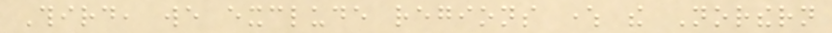Third, we exclude regions where the Northern
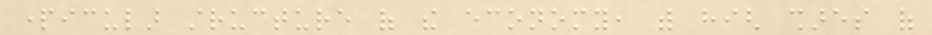particular structure of the economy, with high shares of
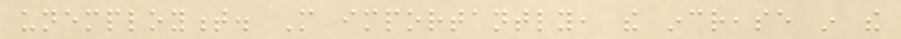unemployment. More importantly, the increase in the
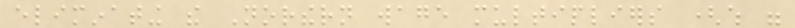eliminating the Northern wage multipliers (which were
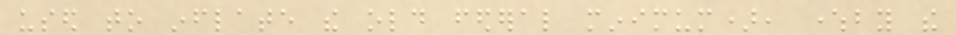used to inflate the old federal minimum), whereby the
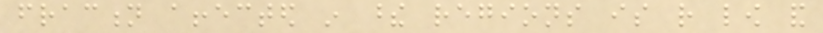fraction affected in these regions is rather low and
